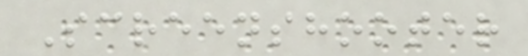Screenshooter
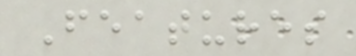Features
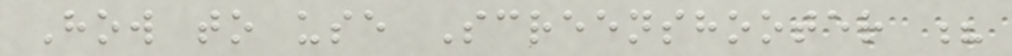How to use Screenshooter ?
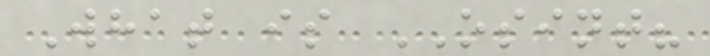What is OSINT?
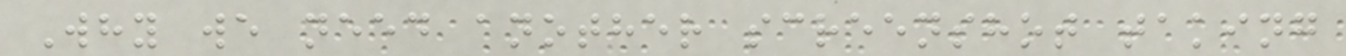Why we need another screenshot taking
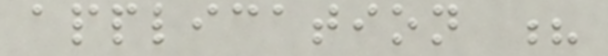application ?
